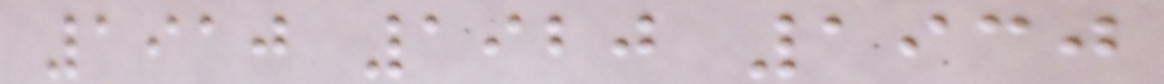1910 1920 1930
